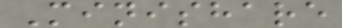Minishare
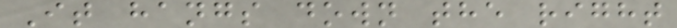It hangs down the right
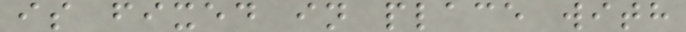is fixed in place with
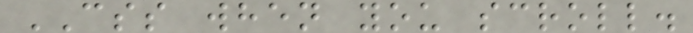CSS when you scroll.
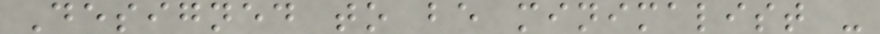Designed to be minimalist -
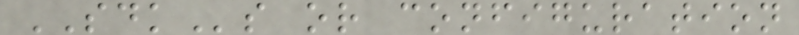SDKs or configuration
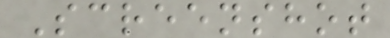Screenshot
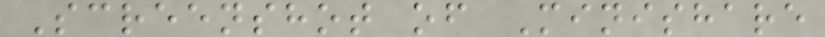Screenshot of Minishare
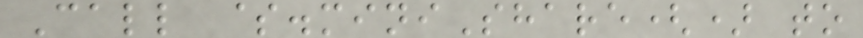Call $.miniShare() to
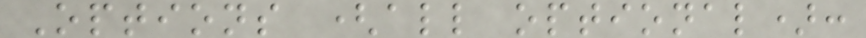Options (all optional):
